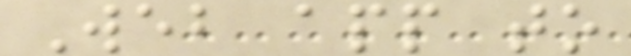Web app to
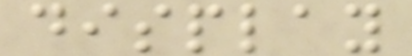display
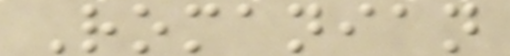Romanian
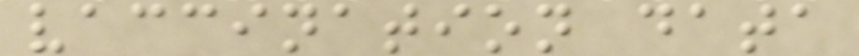vaccination data
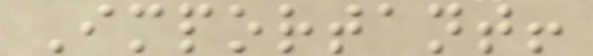Important!
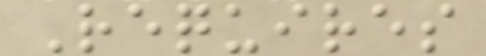Requires
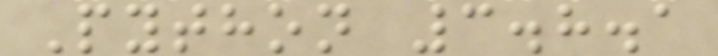Python 3.8.1
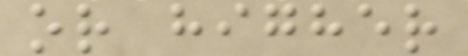or higher
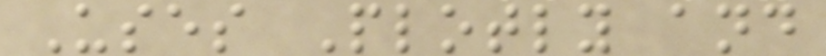Uses Plotly and
